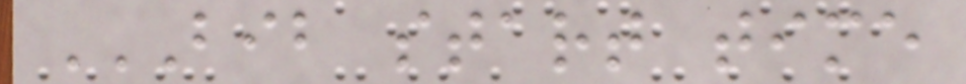BIB START TIME
